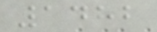1482
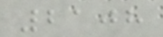2108
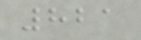821
